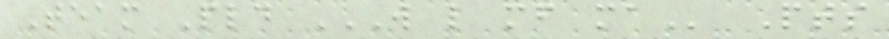Team Pld W L MF MA Pts
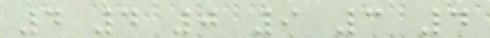4 4 0 9 3 4
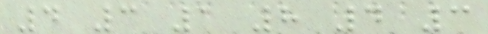4 3 1 8 4 3
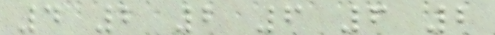4 2 2 6 6 2
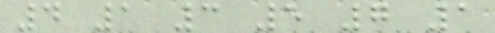4 1 3 5 7 1
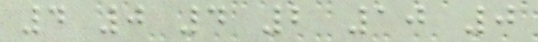4 0 4 2 10 0
